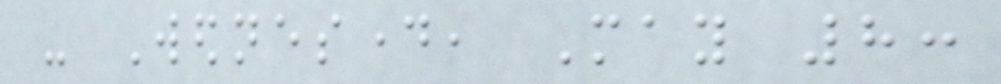- Wednesday, May 8:
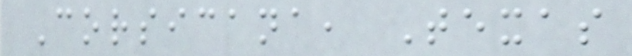Corsicana, Texas
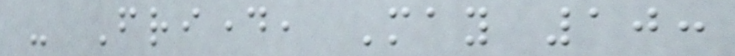- Friday, May 10:
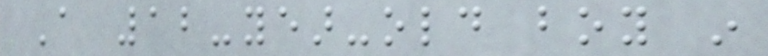A 12-year-old boy in
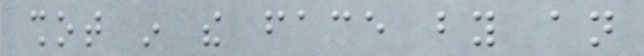shot in the face by an
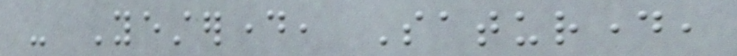- Yesterday, Saturday,
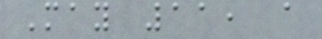May 11, a
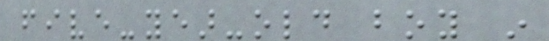five-year-old boy in
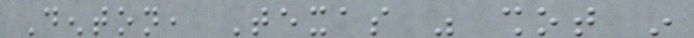Denton, Texas was shot in
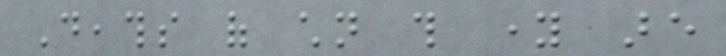Deaths of children this young are
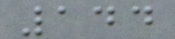144
